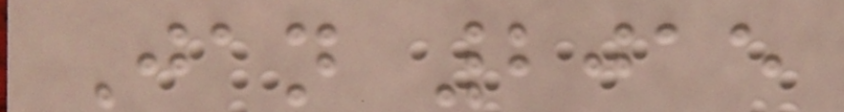Jan 2015
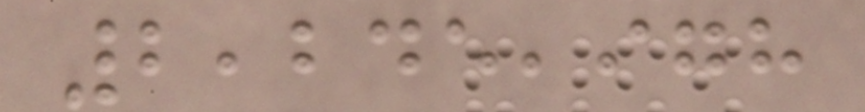2,245,978
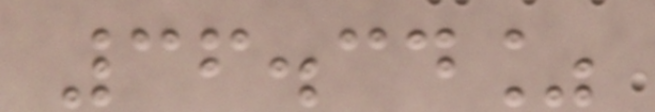36.34%
